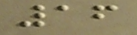16
